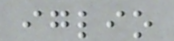iglio
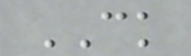CK
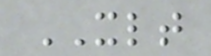XLT
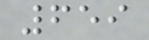659
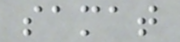samat
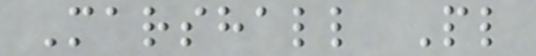Marshall Pl
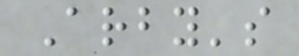Arby's
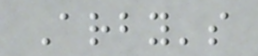Arby's
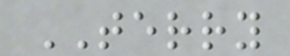TERRY
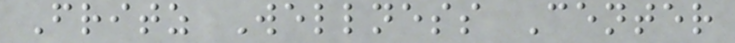Fritz Wellness Center
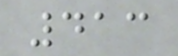413
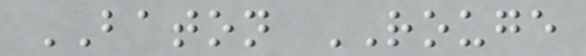BATON ROUGE
